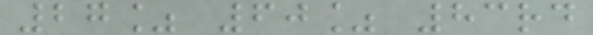27% 60% 83rd
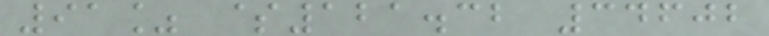91% $121.32 34602
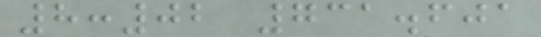8:02 731.601
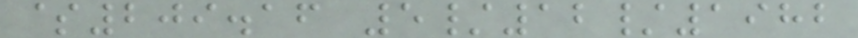$209.16 5/12/1982
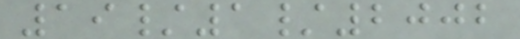19/1/2002
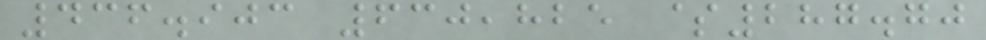436.903 630,825 $287.70
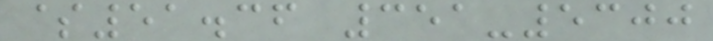$51.36 351-5300
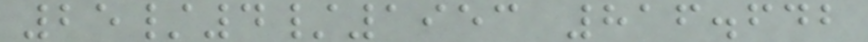25/4/1953 816.642
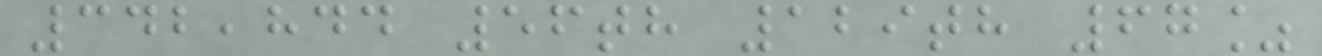342,844 56th 129th 67%
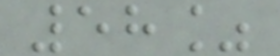58%
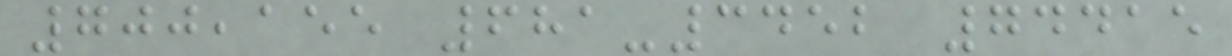700,155 681-3452 74415
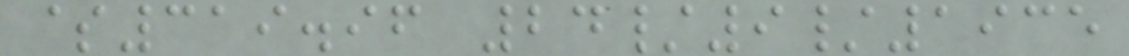$319.96 24/9/1935
